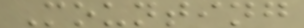Mounting
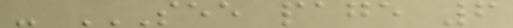- SEE PAGE 6
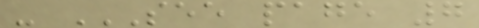- SEE PAGE 7
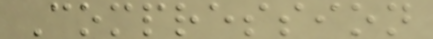Compression
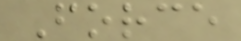Force
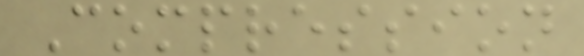Compression
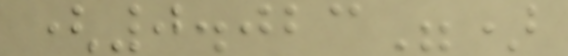(0.023")
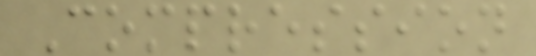Compression
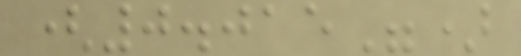(0.015")
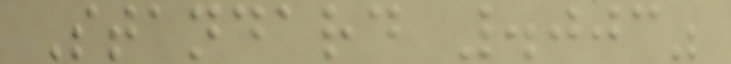Standard .003"
